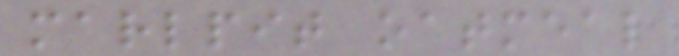marlpit oatmeal
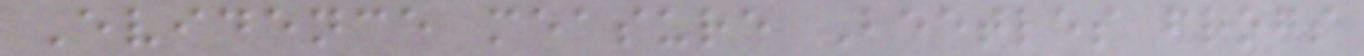Evidence measure Beetles frogs
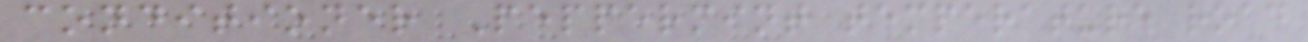conditioner Peppermint temperature road
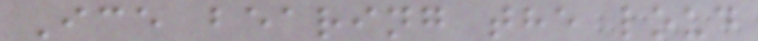Ice bearing the loud
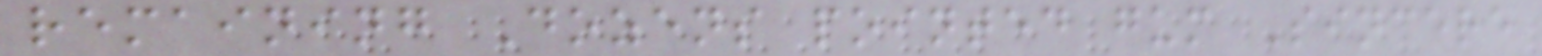remaining Dozens pointed gum Sincere
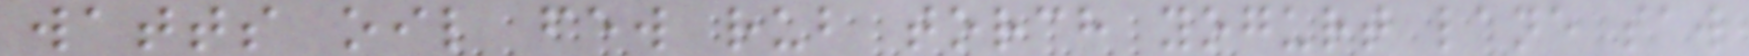watts oil few rub torch yogurt lane saw
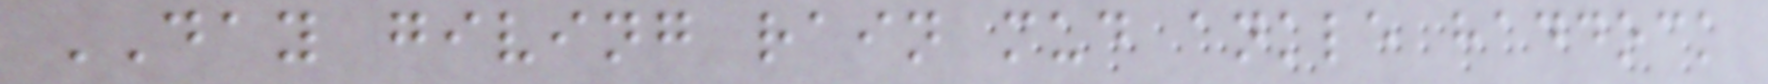DAY giving rain mud ankle haddock
